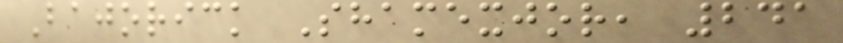Bajorick Shamexjor, 241
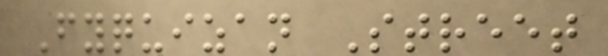Fyquizan Street
